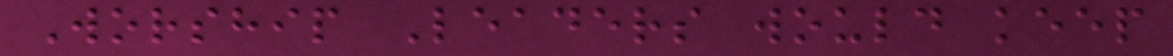Worship Leaders would keep
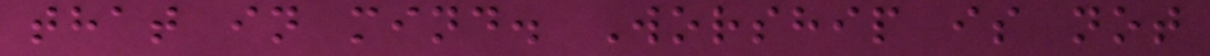that in mind. Worship is not
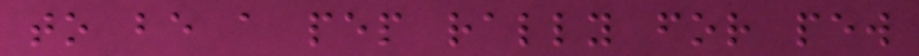to be a pep rally for pew
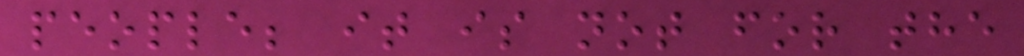people; it is not for the
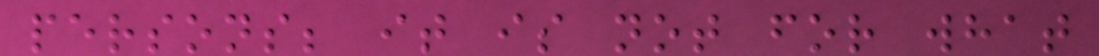persons; it is not for what
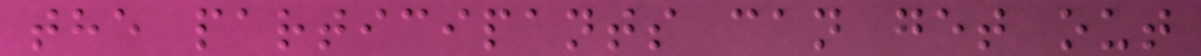the participants can get out
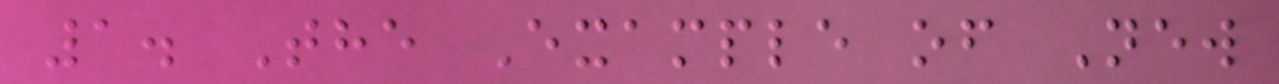1. The Example of New
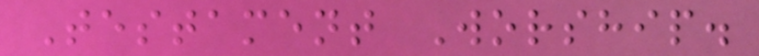Testament Worship.
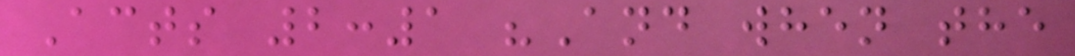Acts 2:1 "And when the
